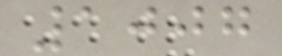1007
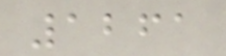1261
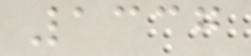1337
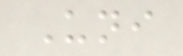Uni
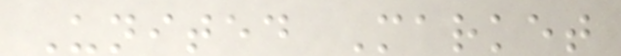United Market
